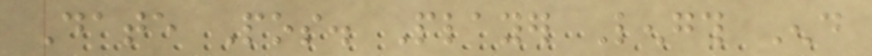Date Pos. Player Length End
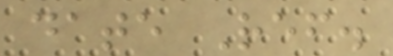date Ref.
